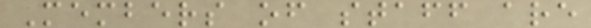Members of staff are
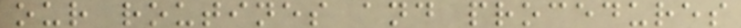our routines and procedures
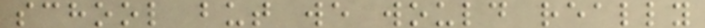school but we would really
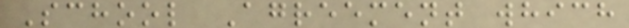School Agreement which
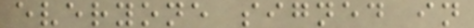everyone signed in
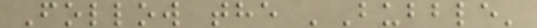Follow the 'Bubble'
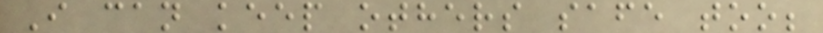I can keep others safe too;
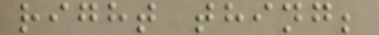right thing;
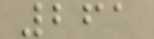261
